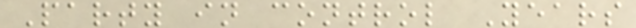Party in control Years
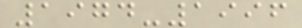1974-1996
